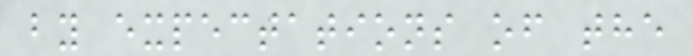by expectations of the
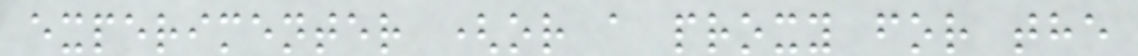experimenter (or a proxy for the
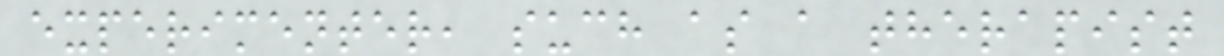experimenter, such as a therapist
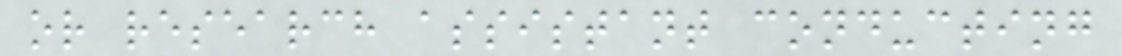or research assistant conducting
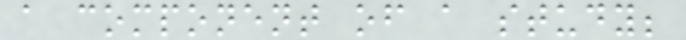a component of a study;
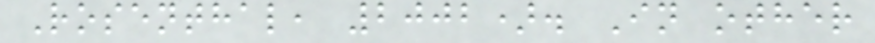Rosenthal, 2002). In other
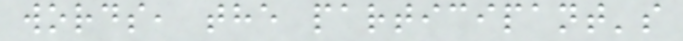words, the participant's
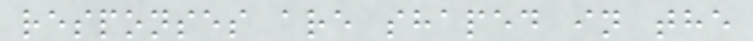responses are shaped in the
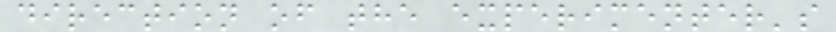direction of the experimenter's
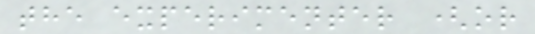the experimenter (or
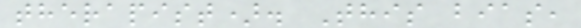therapist). This bias,
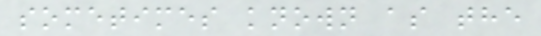sometimes known as the
